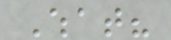What?
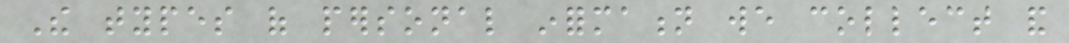The types of personal information we collect and
